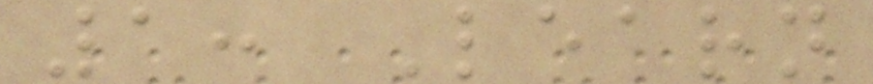1: Learn
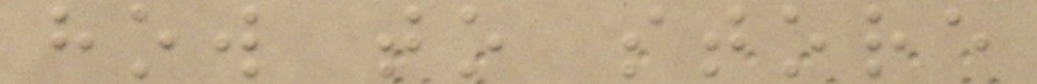how to store
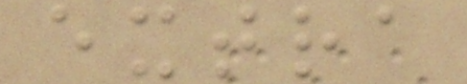extra
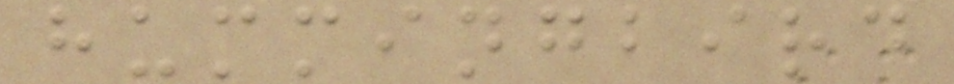hummingbird
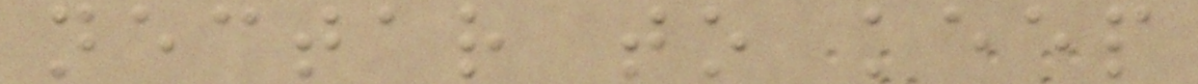nectar to keep
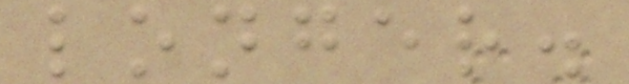longer.
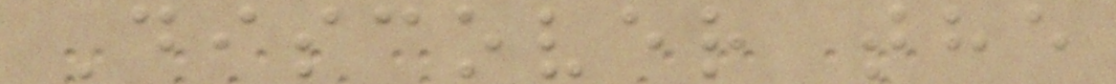Discover the
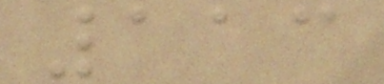113
